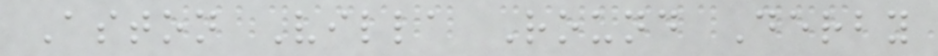Aston Villa Round Derby
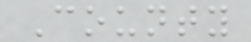County
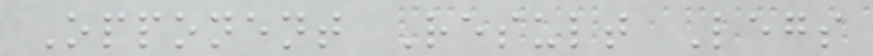Opponent Result Legs
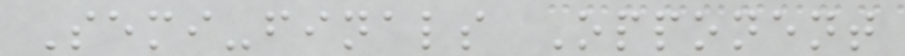Semi-finals Opponent
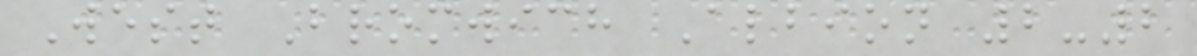West Bromwich Albion 2-2
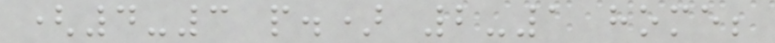(4-3 p.) 2-1 home;
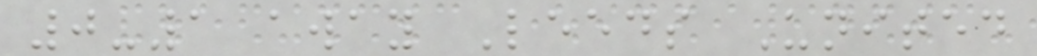0-1 away Leeds United
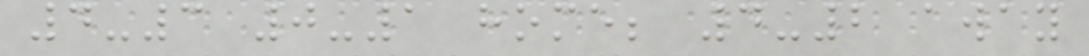4-3 0-1 home; 4-2 away
